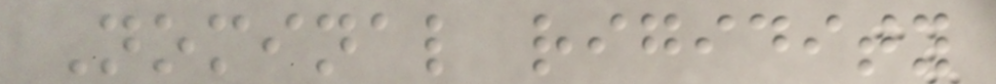Nominal rigidity
